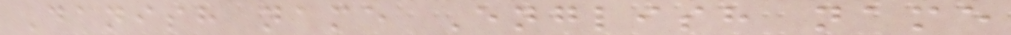Danish name English name
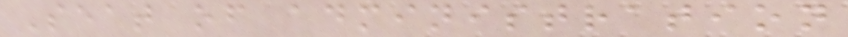Seat of administration
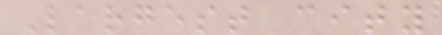Largest city
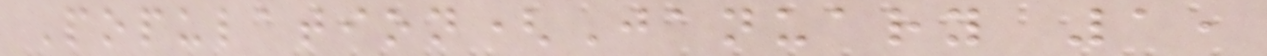Population(January 1,
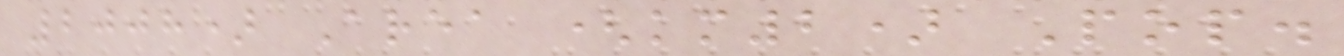2008) Area (km2) Pop.
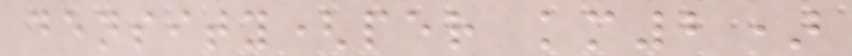density(per km2)
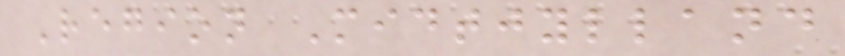Region Midtjylland
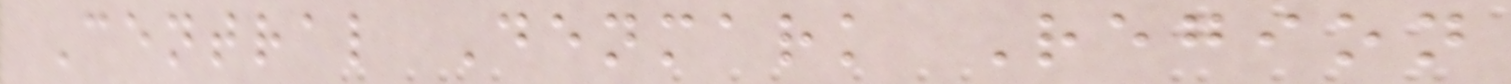Central Denmark Region
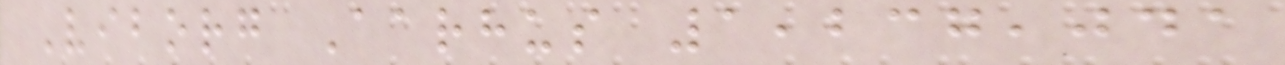Viborg Aarhus 1,237,041
